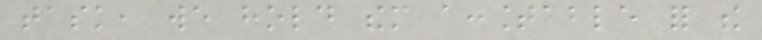task, we hold them accountable for the
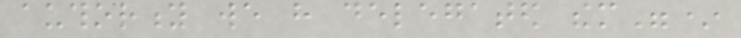authority we have delegated them"*
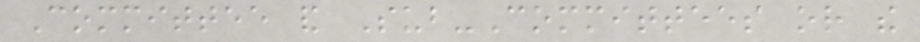Committee and Sub-Committees or the
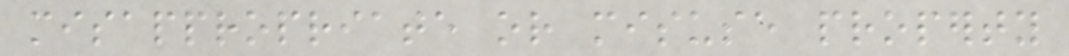misappropriate or misuse property
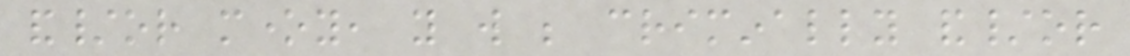and/or money, you will be criminally and/or
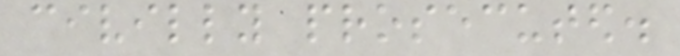civilly prosecuted.
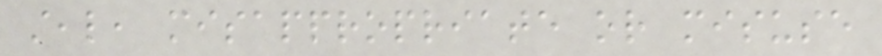steal, misappropriate or misuse
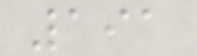191
